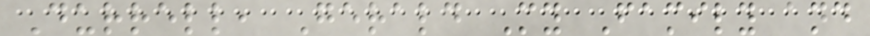Durrell, Gerald My Family and
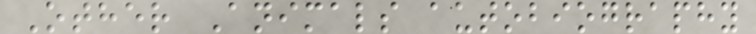Other Animals autobiography
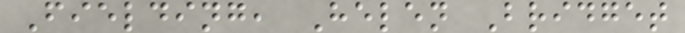Fielding, Helen Bridget
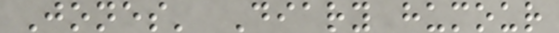Jones' Diary humour
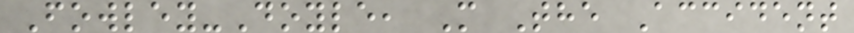Fowley-Doyle, M The Accident
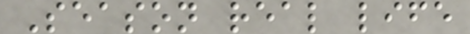Season real life
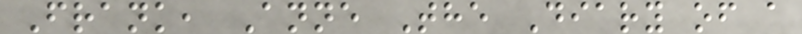Frank, Anne The Diary of a
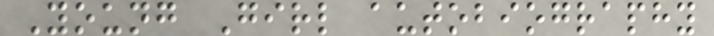Young Girl autobiography
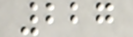227
